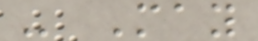- May
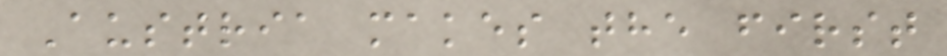Austria makes the first
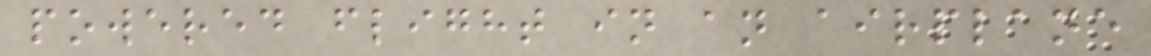powered flight in an airplane
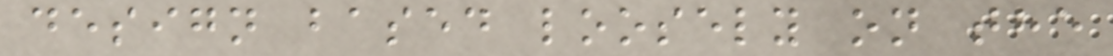design based loosely on the
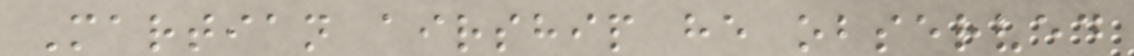Martian airship he observed
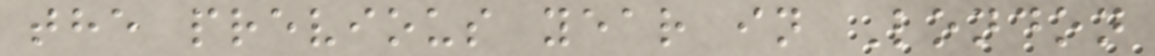the previous year in London
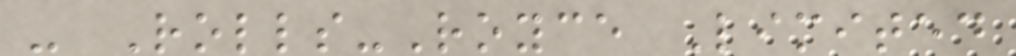- Rolls-Royce Limited
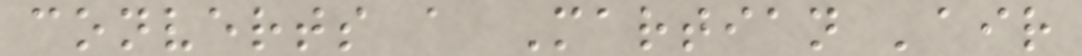converts a Martian 'air
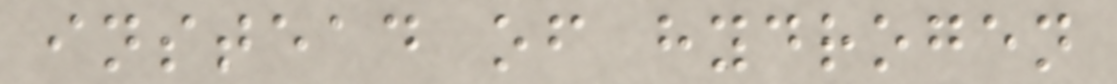instead of hydrogen
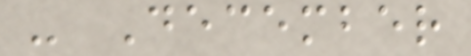- December
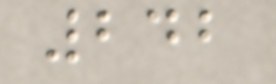242
